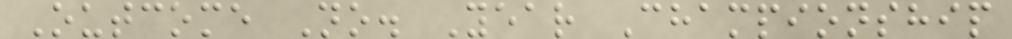Outcome No. Year Championship
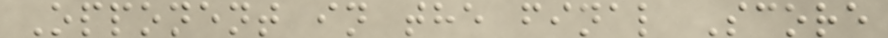Opponent in the final Score
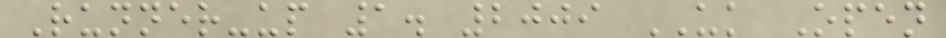Runner-up 1. 2009 UK Open
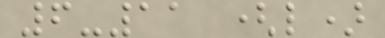6-11 (l)
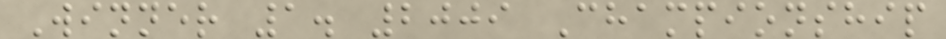Winner 1. 2009 Championship
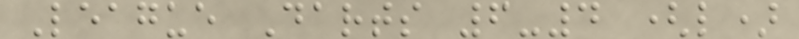League Darts 6-4 (l)
